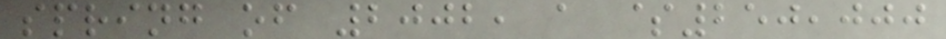spring of 2002, a $250,000
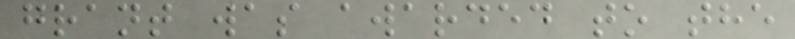grant was awarded to the
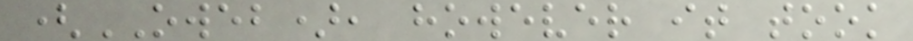(OWEB), however it took
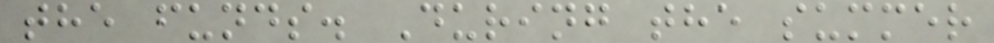the funds. During the summer
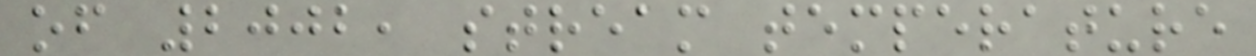of 2002, stream temperature
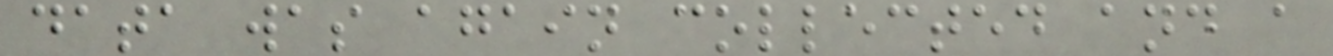data was again collected and a
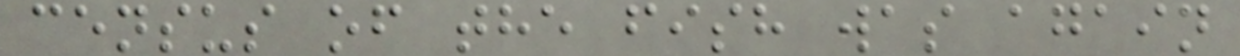census of the fish was again
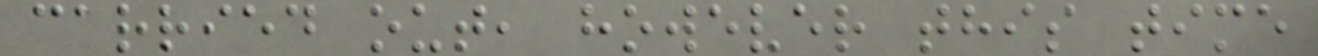carried out, however this time
